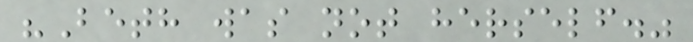"Beth was not herself."
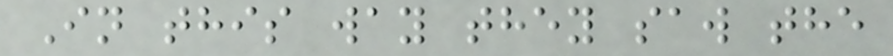In this way they saw the
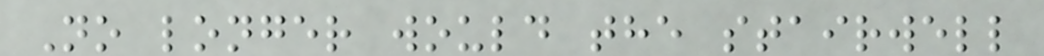No longer would the stairwell
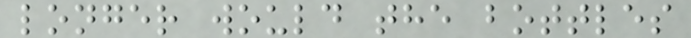longer would the bottles
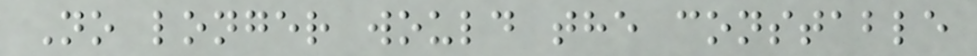No longer would the constable
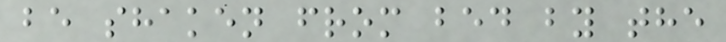be shaken from bed by the
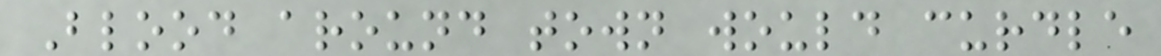Blood around town would curdle
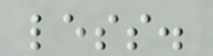less.
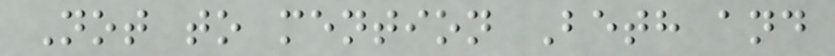Not to mention Beth and
